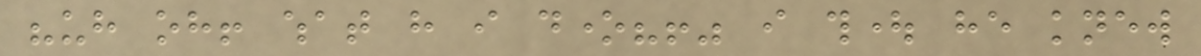"uh oh! what have i done?!" i thought he knew
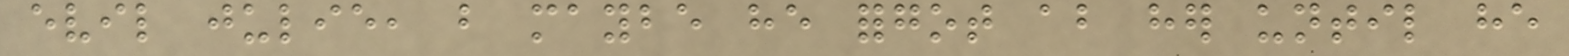evil julie, but maybe he forgot about her until he
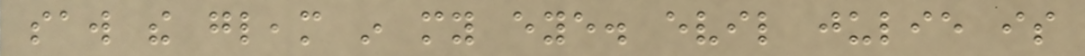saw the gleam in my eye. evil julie is
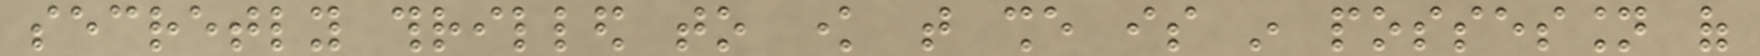secretly thrilled to know that she is in possession of
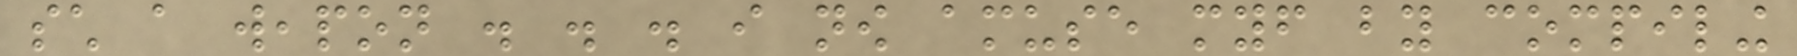such a weapon . . . i now amuse myself by compiling
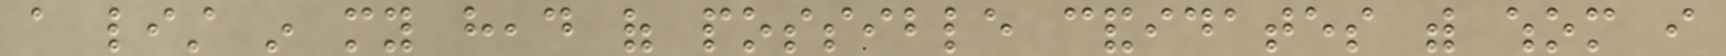a list in my head of possible candidates with whom i
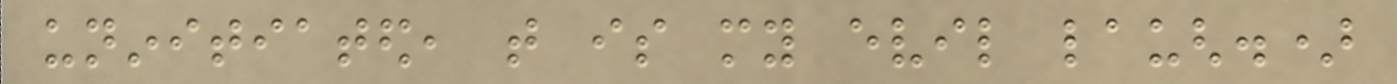uninitiated, that is my evil laugh.)
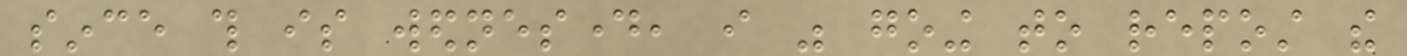since this is wednesday, i was going to repost the
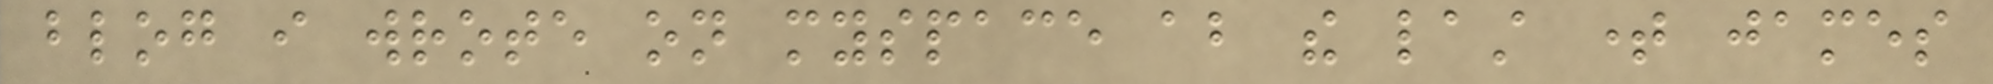blog i wrote on myspace about the last time james
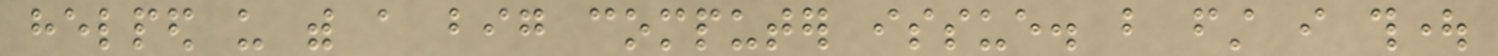helped us with a big computer issue. but first i thought
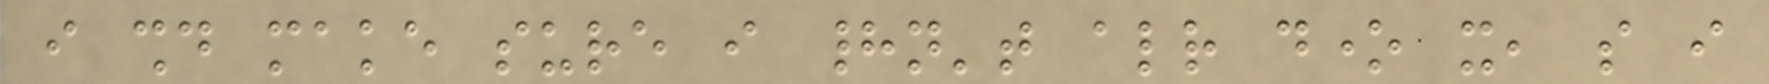i should make sure i hadn't already done it, so i
